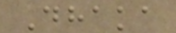Dhaka
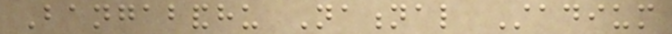Bangabandhu National Stadium
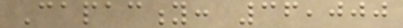Capacity: 36,000
